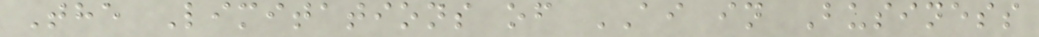The Limitations of AI in Business
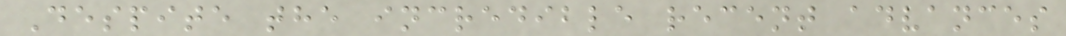Despite the incredible recent advances
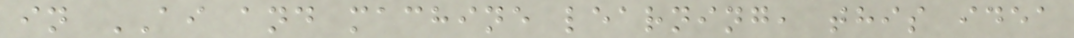in AI and machine learning, this idea
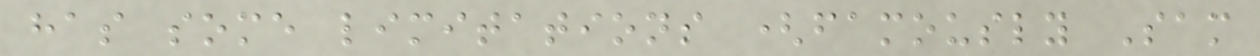has some limitations (famously Sam
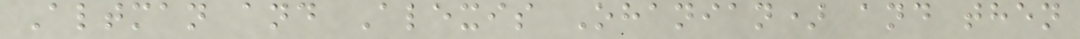Altman and Alexis Ohanian) and then
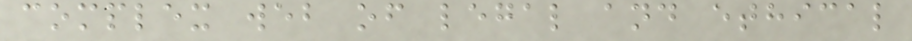complex web of legal and ethical
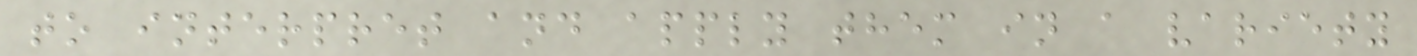to interpret and apply them in a variety
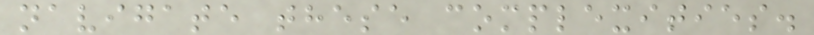navigate these complexities.
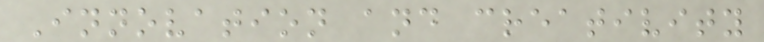Innovation and creativity
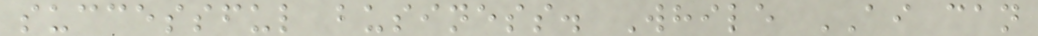successful business. While AI can
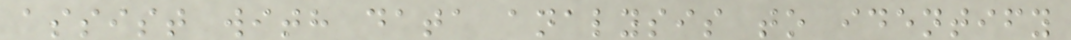assist with data analysis to identify
